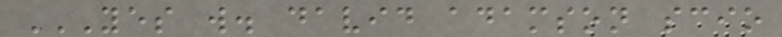YES W. DAVID ADAMSON SCIO
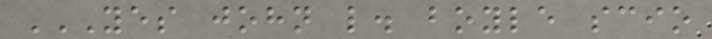YES JOHN L. BOYLE SCIO
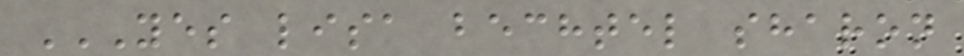YES LISA BECHTEL SHARON
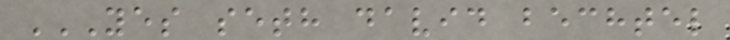YES SETH DAVID BECHTEL
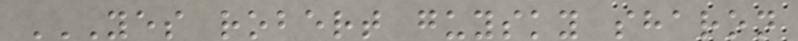YES ROBERT GUYSKY SHARON
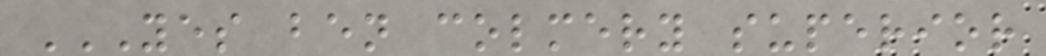YES BEN COLMERY SUPERIOR
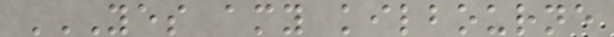YES AMY KILBOURNE
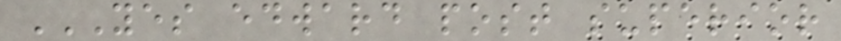YES EDWARD POST SUPERIOR
